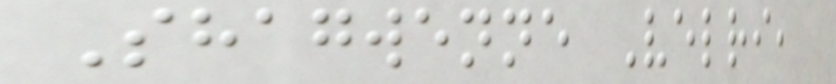Shagwenne Velri,
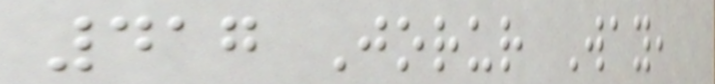417 Jorur Way,
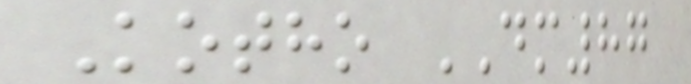Kotho DM87
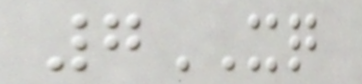7XQ
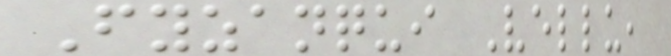Fyzanqui Vellu,
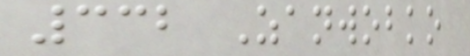332 Zanwobko
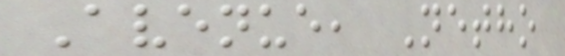Avenue, Netho
